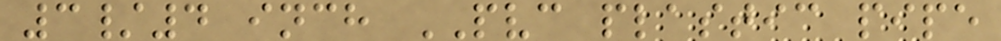3/4 inch PVC plastic pipe
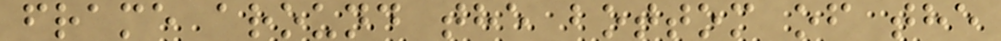frame around the bottom of the
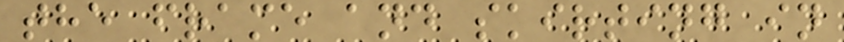the frame and skirting in
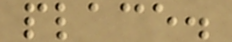place.
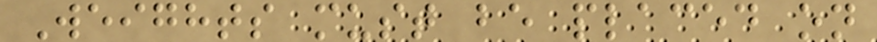Weights must be placed on
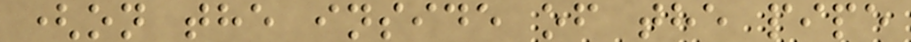(on the inside of the pipe
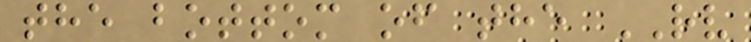the bottom of the RV
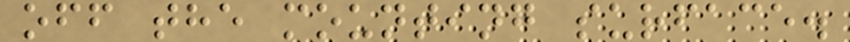off the mounting surface.
